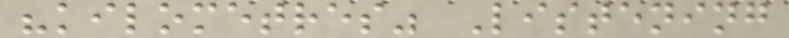"kilometres" Listening
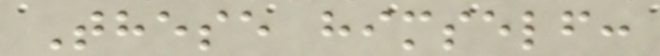These himself:
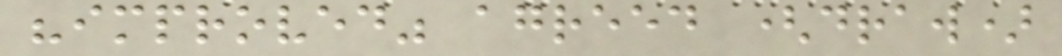"improved" agreed (draw)
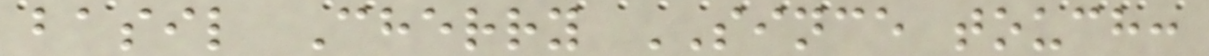basil Cherry SINCE touch:
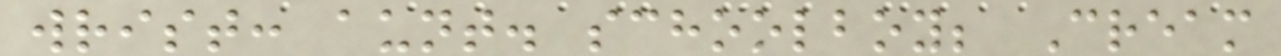wrist: aunt. schoolboy; Cream
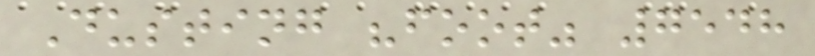Dusting "foot" 7548
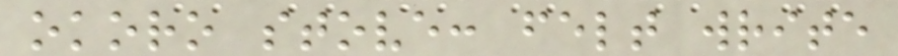okoro stove: felt write
